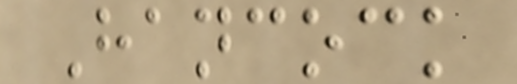Hancock
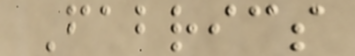Fabrics
